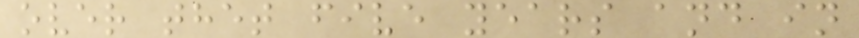over thet five years and in
